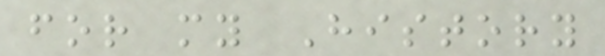for my History
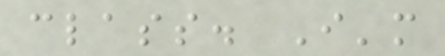class. I'm
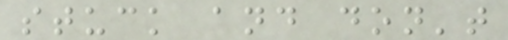stuck and don't
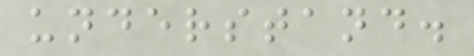understand.
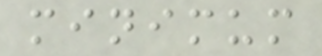minimum
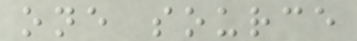one source
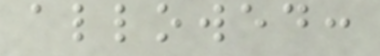allowed:
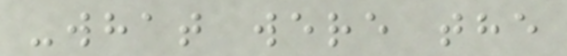-what were the
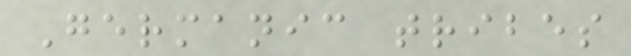Germanic tribes
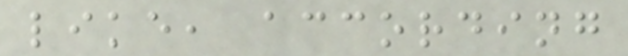like, according
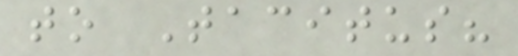to Tacitus?
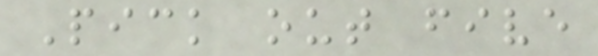Pick out five
